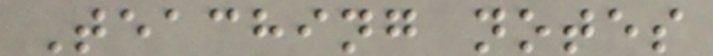Teaching notes
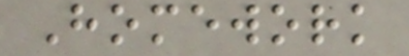Homework
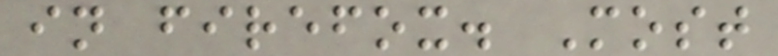in firefox. Most
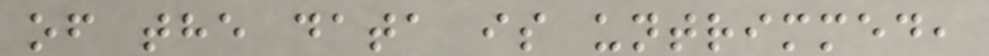of the data is untrimmed,
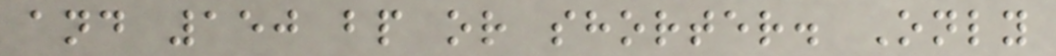and 150 bp or shorter. Only
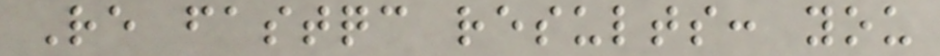Re fastqc results: you
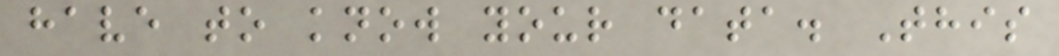have to know your data. This
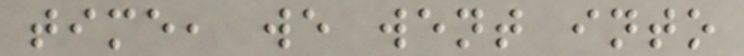time, we went into
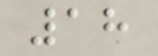18
